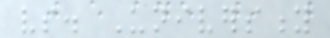vs. University
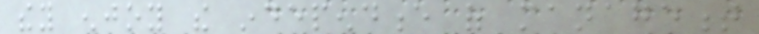they enjoy the independence of management
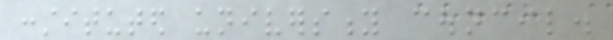constituted university council.
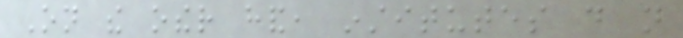On the other hand, institutes do not
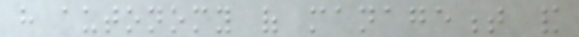have autonomy of management and
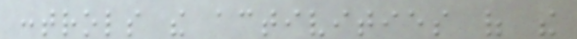controls the activities of the
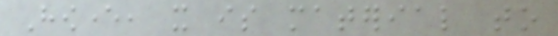However, it is material to
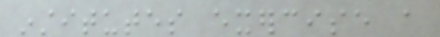institutes exercise a
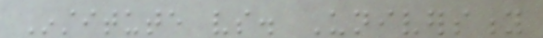Institute vs. University
